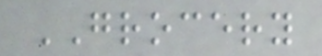GROCERY
